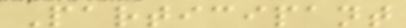Participant
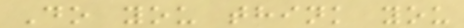Do you think you
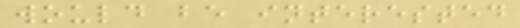would be interested
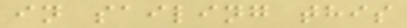in sailing this
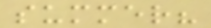summer?
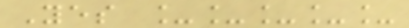Yes _____
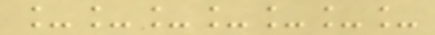_______
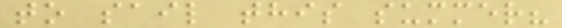to sail this summer?
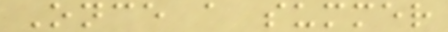Once a summer
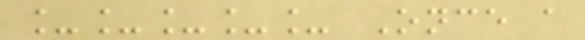_____ Once a
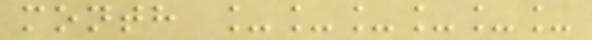month ______
